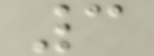3
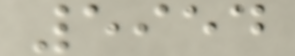5954
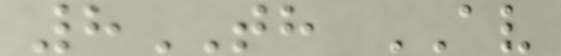8TH AV
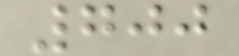700
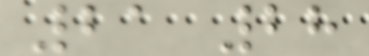21 28
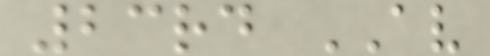23rd AV
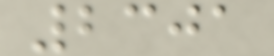2301
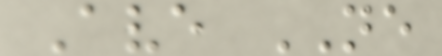Ave NE
